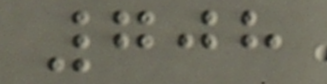708
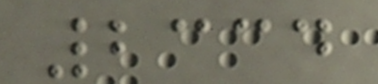2334
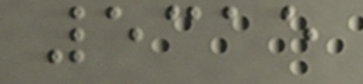5315
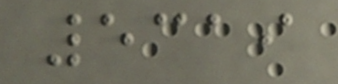5319
